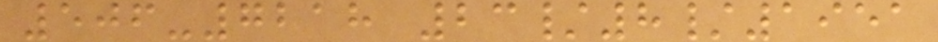506-7218 23/8/1951
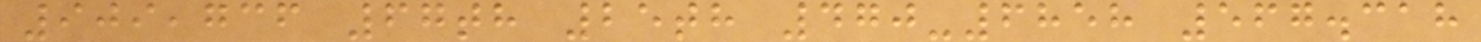909,736 67th 25th 470-6858 567.318
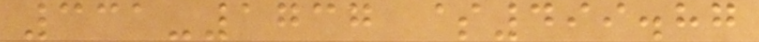331-1737 $499.87
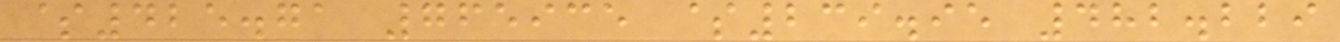$425.71 765935 $239.95 482.229
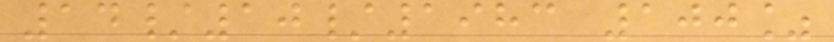14/10/1983 100%
